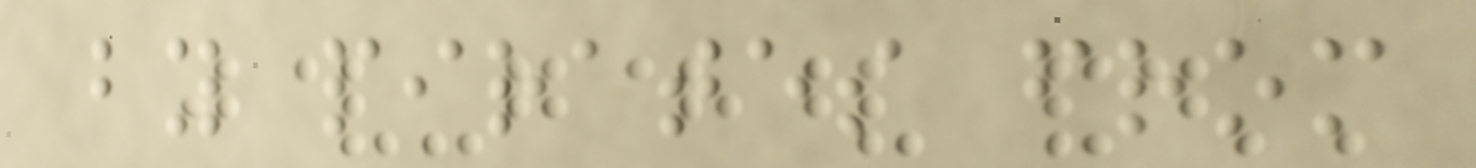by pirates from
